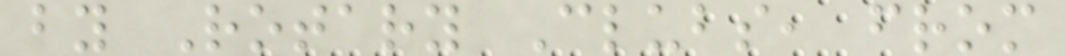by Rotary Clubs, from
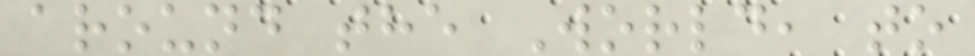around the World, to
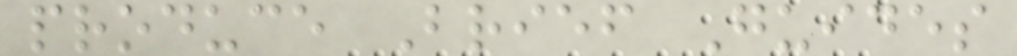produce Brief Guides
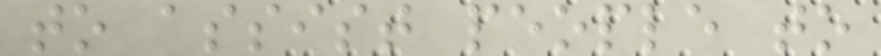to assist people to
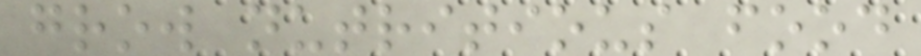grow nutritious food
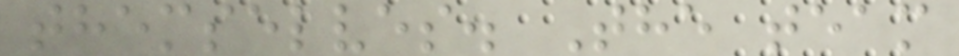themselves. The team
